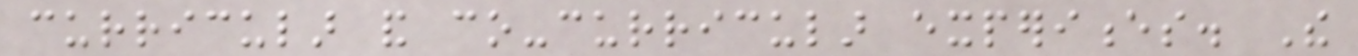curricular and co-curricular experiences. The
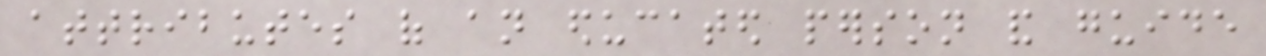attributes of an educated person and guide
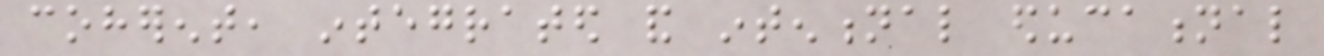coherent, integrated and intentional educational
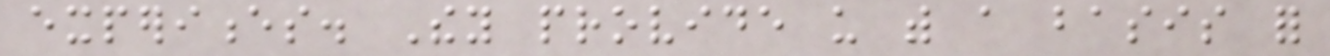experiences. They provide us with a basis for
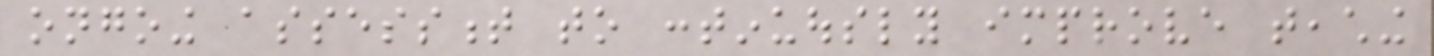ongoing assessment to continuously improve teaching
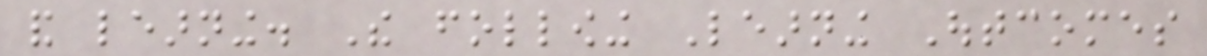and learning. The following Learning Outcomes
